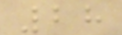28
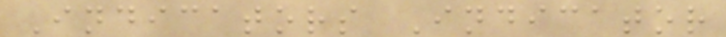Indicators Indicator
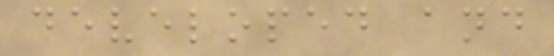developed and
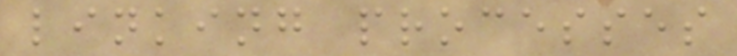linking processes
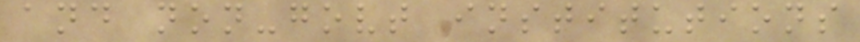and non-govt institutions
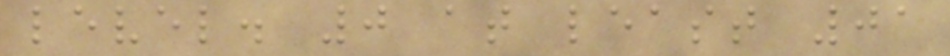level. 0 at least 01
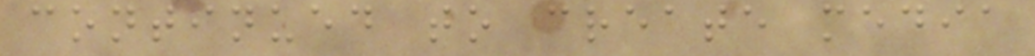continued to create media
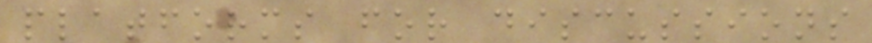platforms for discussions
